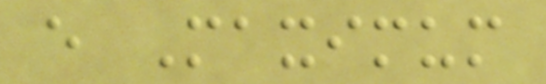e Maximum
